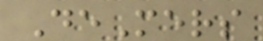DeMers
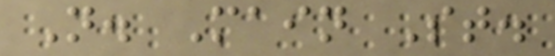N. Main St.
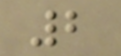2
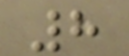8
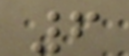6
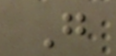G
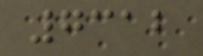7312
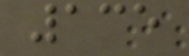135
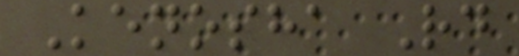Kenosha Rd
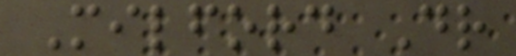Milford Dr
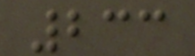233
